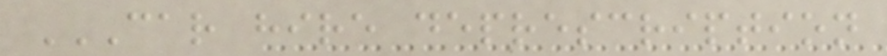CAR HIRE DEPRESCRIPTION
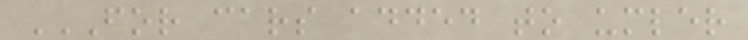FOR CARS ADDED TO UMLER
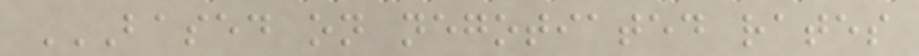BASED ON NEGOTIATED RATES
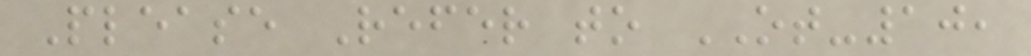Please Refer to OT-10,
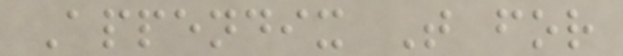Appendix T for
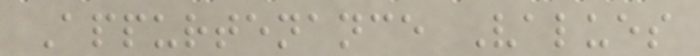Appurtenance Values
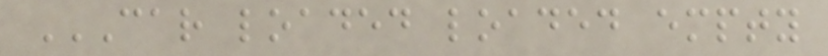CAR LOADED LOADED EMPTY
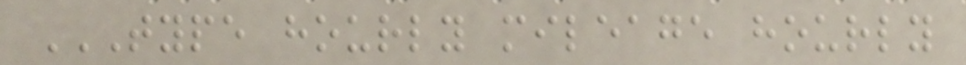TYPE HOURLY MILEAGE HOURLY
